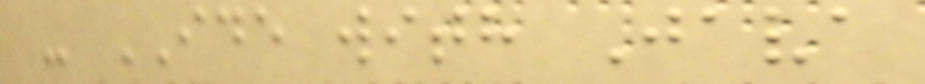- IDE with Java
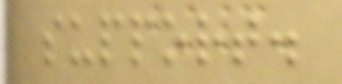support.
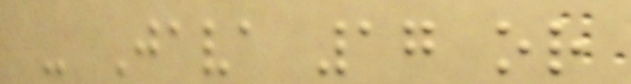- Java 17 or
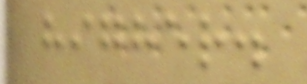higher.
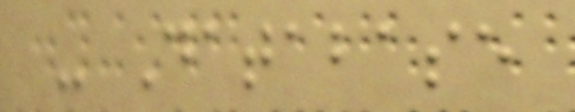- Database
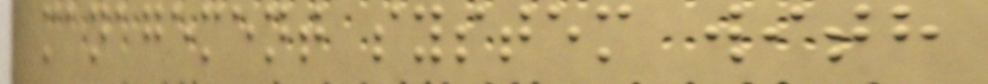management system with
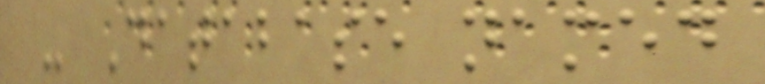- Database named
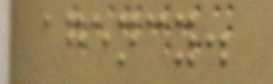agency.
